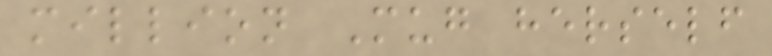million Mug herself
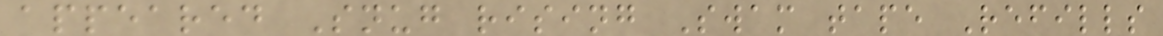appeared Snug rising Swam tape Refills
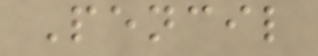Pencil
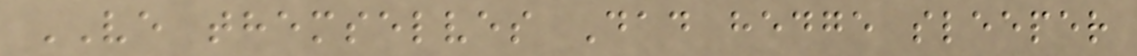VE themselves Dad hedge sleeper
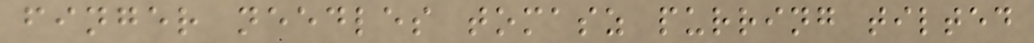finger needles tomasz purring tilted
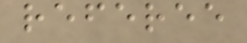referee
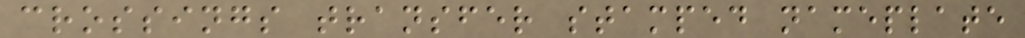crossings transfer stamped nameplate
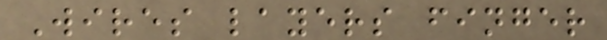Wires layers finger
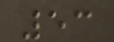53
